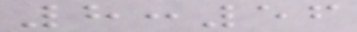8:56
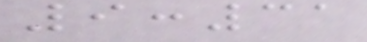9:31
